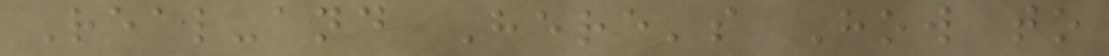Real-and Here's How to
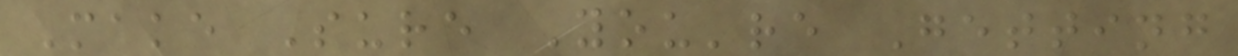Make Sure You're Getting
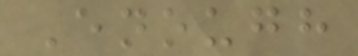Enough
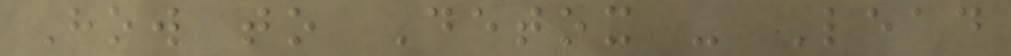How to Detox - Lead
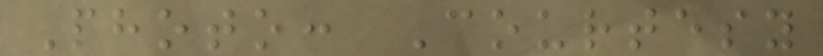Photo: Courtesy
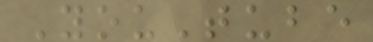YouTube
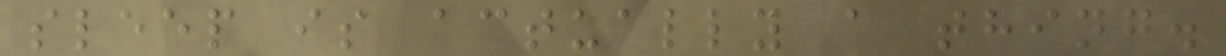sleep is actually a thing.
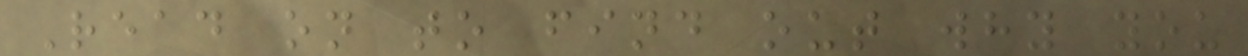Read on to find out why you
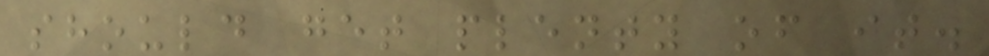should get plenty of it.
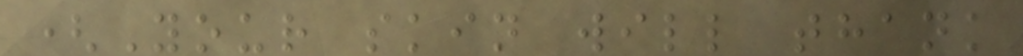(Your skin will thank
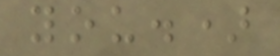you.)
